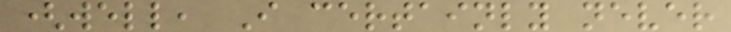(well, I certainly never
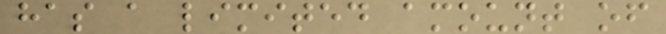has a limited amount of
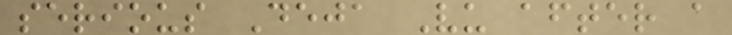serious Deja Vu after a
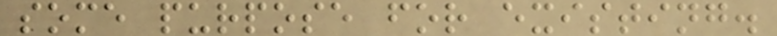some purpose for existing.
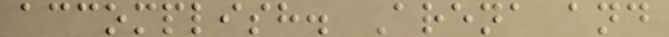accomplish. Arena and
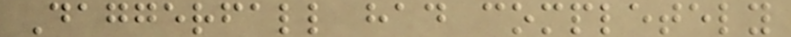Daggerfall had completely
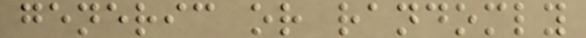generic or randomly
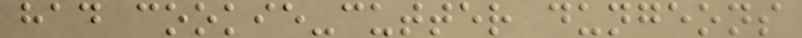had cookie-cutter dungeons
